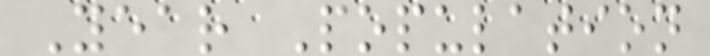Year Population
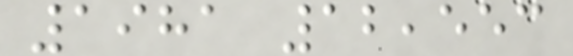1981 12,553
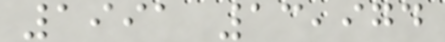1991 13,974
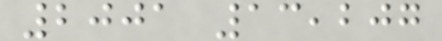2001 13,207
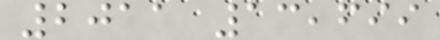2011 13,699
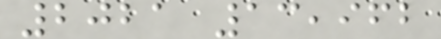2021 13,962
